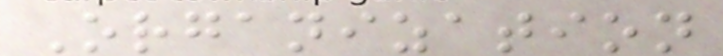Organization
